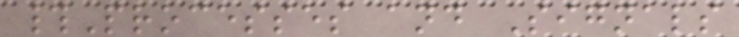#Processes and Signals
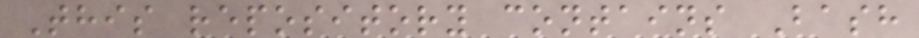This repository contains Bash
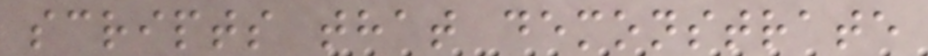scripts that demonstrate
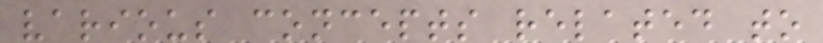various concepts related to
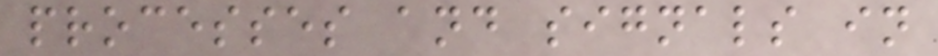processes and signals in
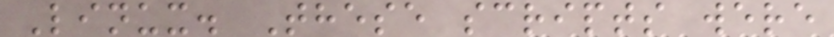Linux. These scripts were
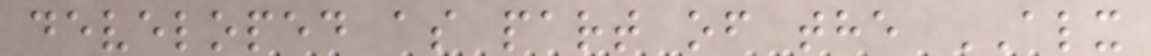developed as part of the ALX
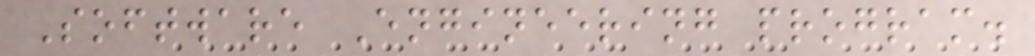Software Engineering program.
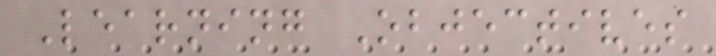Learning Objectives
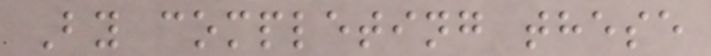By completing these
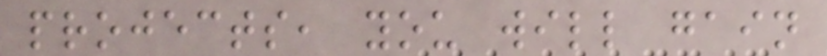projects, you will gain
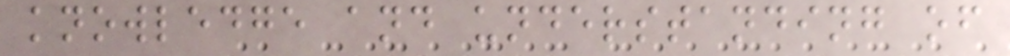knowledge and understanding of
